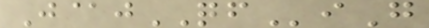J@jQFiG
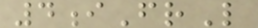4iFrL
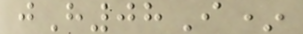jH08I*
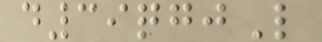d39qgjL
